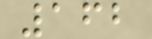162
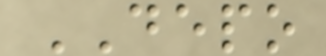DEPO
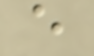e
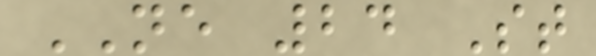NE 24 St
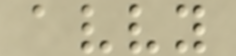avvy
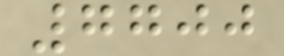7700
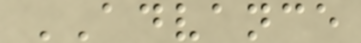ADVANCE
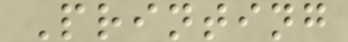Printing
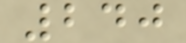240
